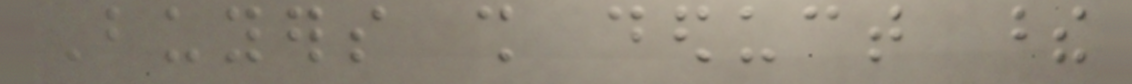Buyers shall deduct these
